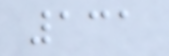131
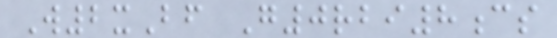W2xBf G0rbi8cs
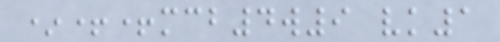*++mcb4w9 vk1
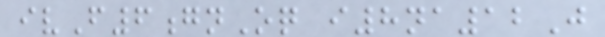ivF6gnOq i8na12J
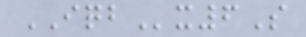IQBx6S
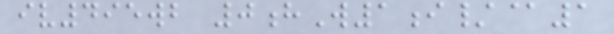iv495wb 0hW1i/@1
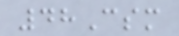48Csm
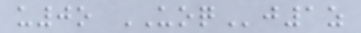u0o UOQj1z
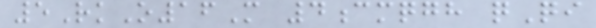5RkO16M 4cmqgh qQi
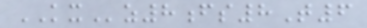KXz8fs8T6
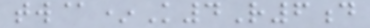tw@*K4R6d
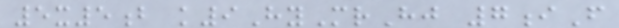5x5b k9HyMrHj 7iF
